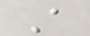A
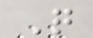Q
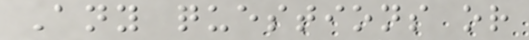Any questions or
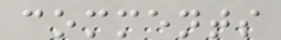comments
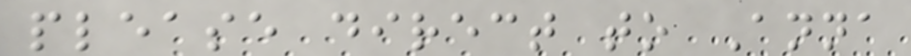please direct to Anna
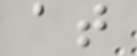at
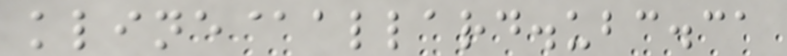kline@allard.ubc.ca
